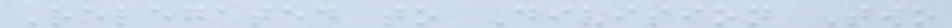Relegated to Division Two
